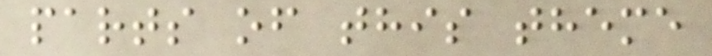parts of this theme
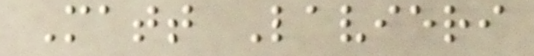Matt Lavieri
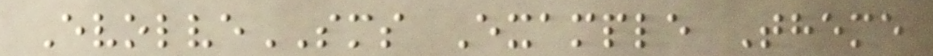EvolveSMS Example Theme
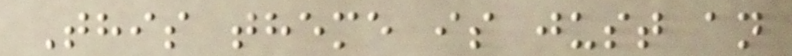This theme is just an
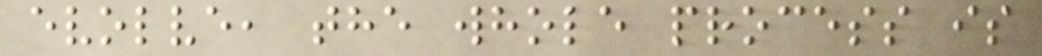evolve, the whole process is
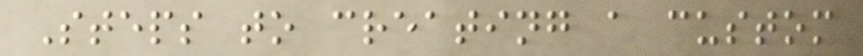Steps to creating a custom
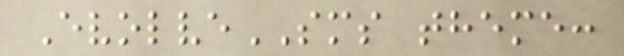EvolveSMS theme:
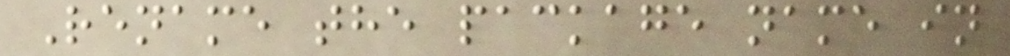Rename the package name in
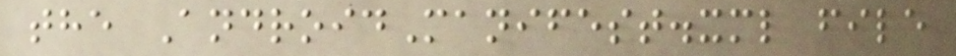the AndroidManifest.xml file
